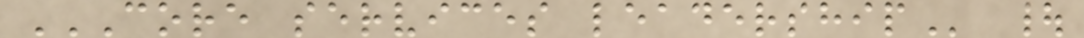CORE SERVICES LEADERSHIP |
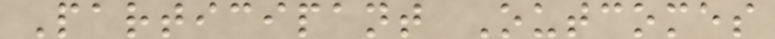Participant Outcomes
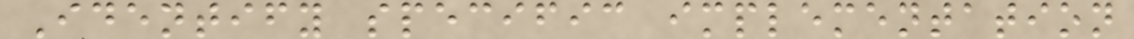Identify specific implementation
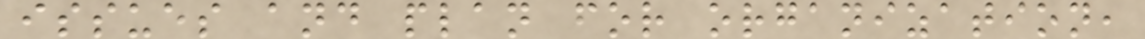issues and plan for organization,
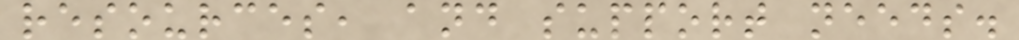resources, and support needs.
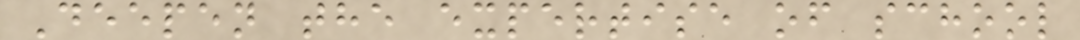Deepen the expertise of school
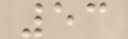53
